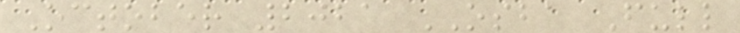October 2021 OSBA Full
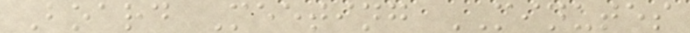Board Meeting MINUTES
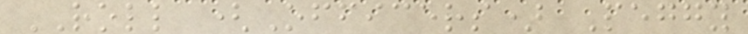ROLL (Officers) Peggy
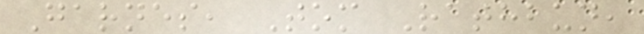Garnes, Tom Rathbun,
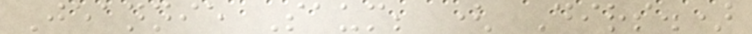Jeannie Saum; ( Dirs.)
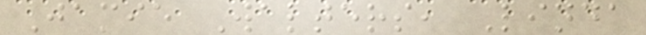Jamie Walters, Linda
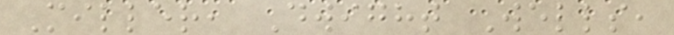Miller, Dwight Wells,
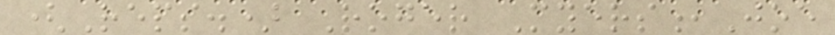(Reps.) Roger Myers,Joe
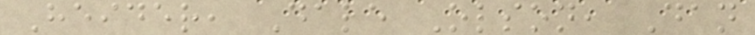Heider, Dale Olson, Dan
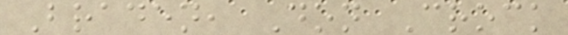Braden, Don Crock
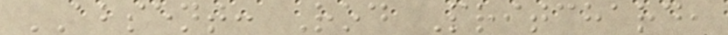ABSENT: Rod Pritchard,
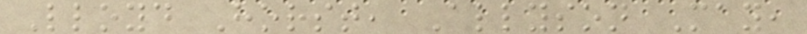Lloyd Horst, Allyson May,
